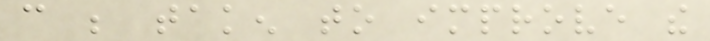can be taken to improve the
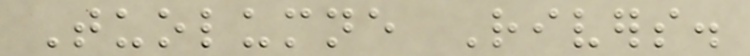Tuolumne Rivers.
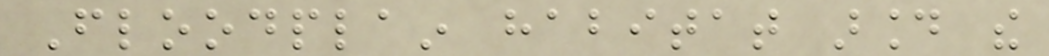Floodplain habitat around the
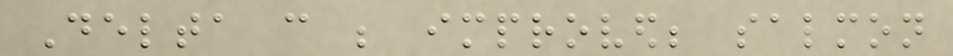Delta can be improved; salmon
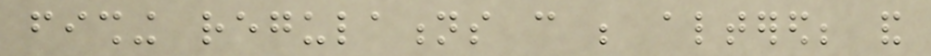fishing regulations can be altered; and
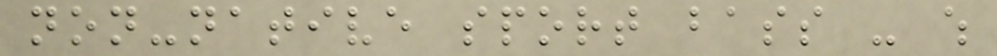non-native sport bass - which
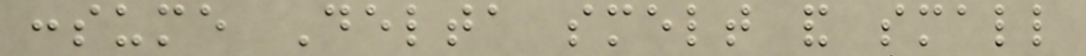consume Delta smelt and small
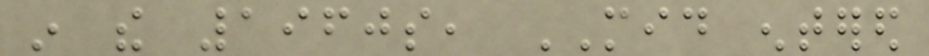in the 1960s, MID entered
